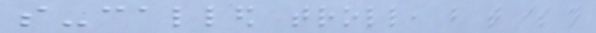so-called troll, but that is not
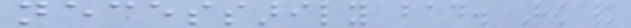necessarily bad. How many
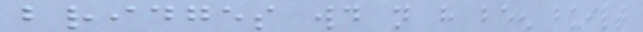bridges would not have been built
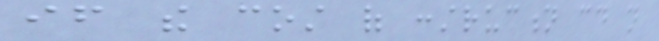if the cost of construction could not
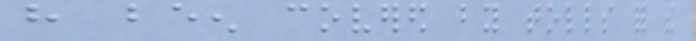have been covered by tolls for the
